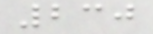230
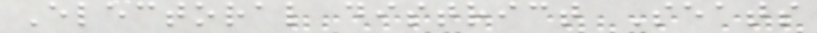Electoral district Seats
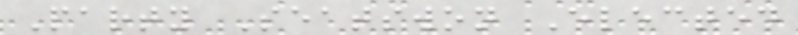Party Seatswon Elected
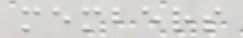members
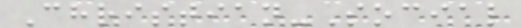Christian-Social
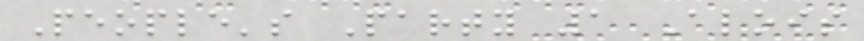People's Party 1 Alois
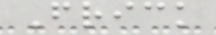Frick
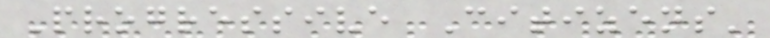Progressive Citizens'
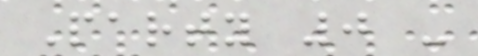Party 0 -
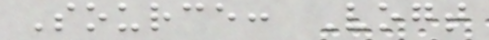Source: Vogt
